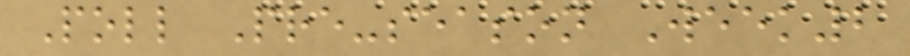Poll Pre-season Week2
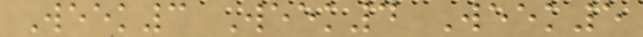Week3 Week4 Week5
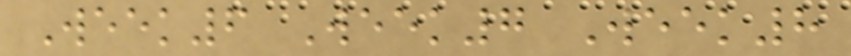Week6 Week7 Week8
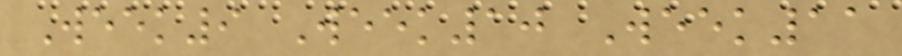Week9 Week10 Week11
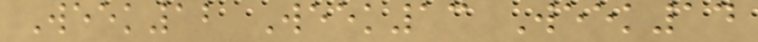Week12 Week13 Week14
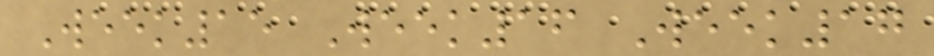Week15 Week16 Week17
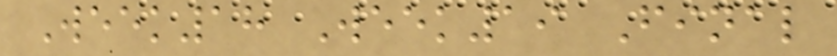Week18 Week19 Final
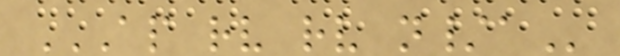AP RV RV N/A
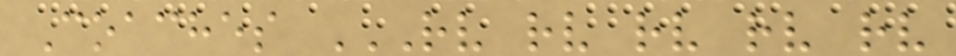Coaches RV RV RV RV RV
